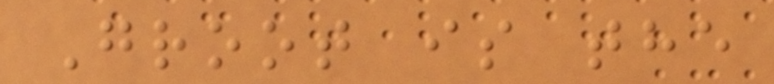Groot is the
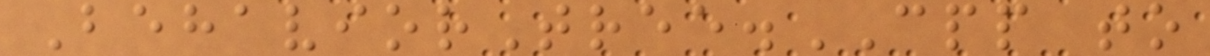BehaviorTree.CPP to
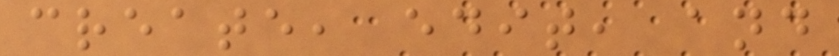create, edit, and
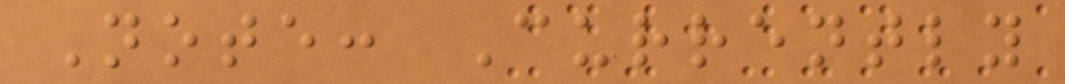Note: Currently
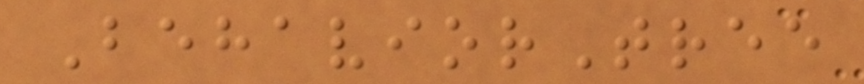BehaviorTree
